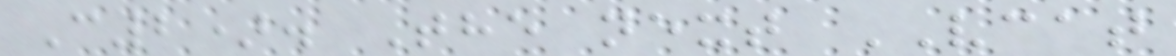C2). The next VCAT
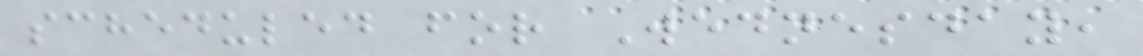scheduled for Wednesday,
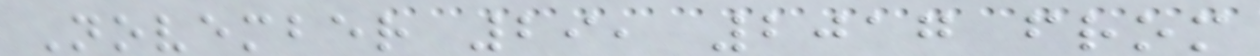November 29, 2017 from
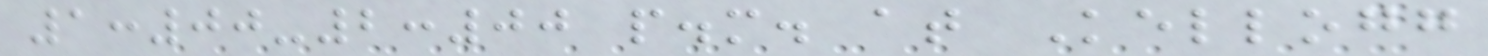1:00-2:00 p.m. at Kellogg
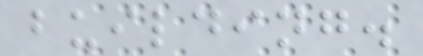building.
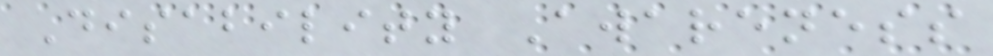Disability Awareness
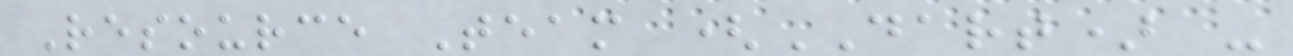Resource Team (DART) -
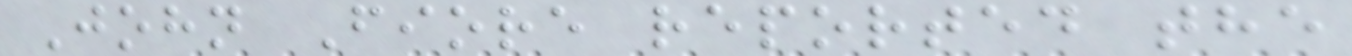John Fiore reported the
